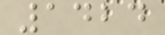1424
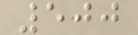500
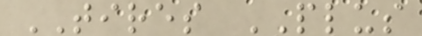TIRES PLUS
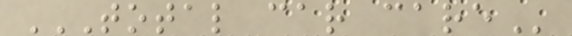TOTAL CAR CARE
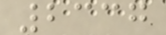2337
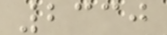2330
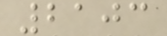2103
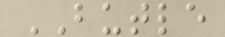BUTLE
